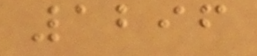1296
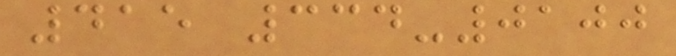415 334-0100
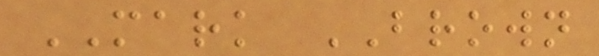MARK BROWN
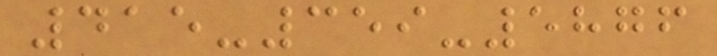415-359-5876
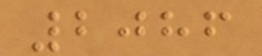2086
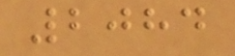2084
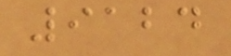9124
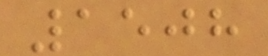1508
